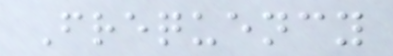Frequency
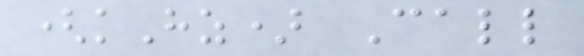(kHz) Call
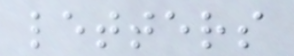letters
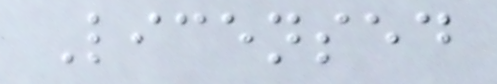Licensed
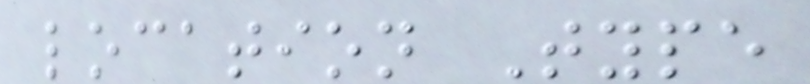location Type
